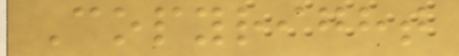Copyright
